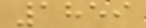1859
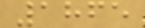1865
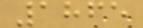1865
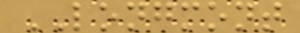LONGMONT
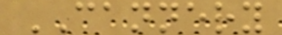CANNERY
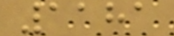1181
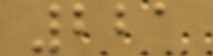221
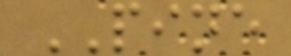PINE
